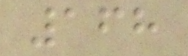168
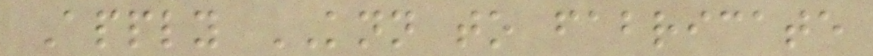Apply KNN to fabricate
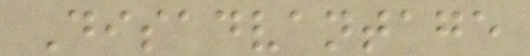Disadvantage
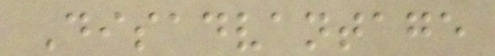Disadvantage
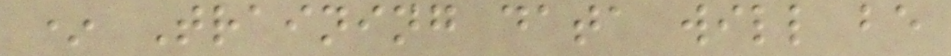* Training data will be
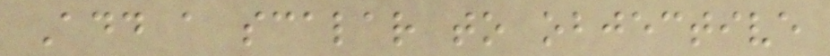Add a scalar to objective
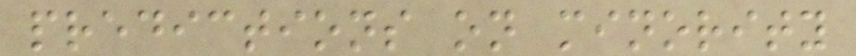predictions on minority
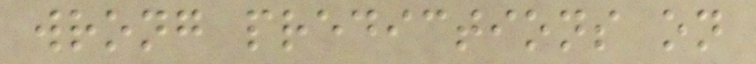wrong predictions on
